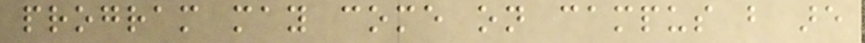program may come on campus but are
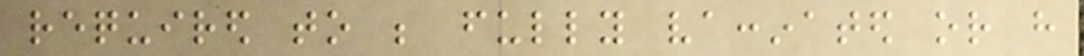required to be fully vaccinated or have
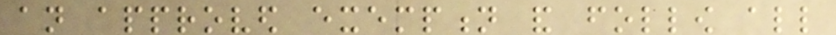an approved exemption and follow all
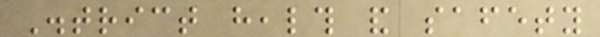District health and safety
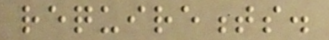requirements.
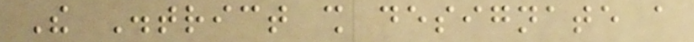The District shall designate a
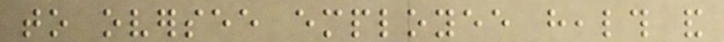to oversee employee health and
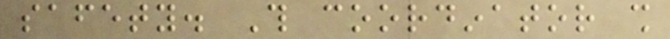safety. This coordinator shall
